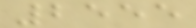2555
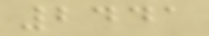2441
